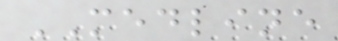MEDLINE
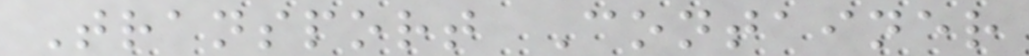Transport Container
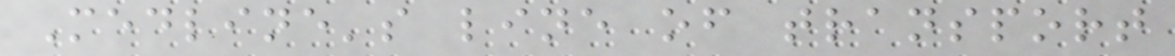Medline's line of transport
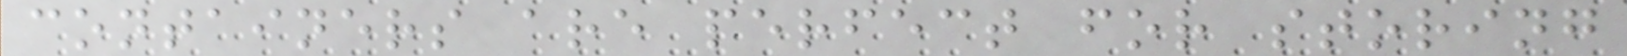containers are perfect for storing
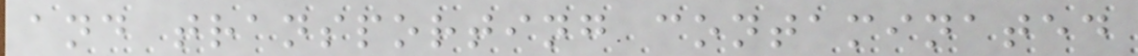and transporting contaminated
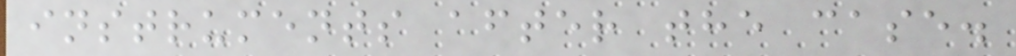instruments after the case.
